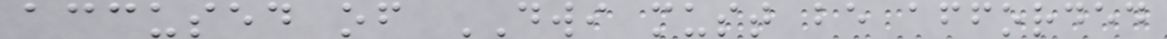accused of DWI must be afforded
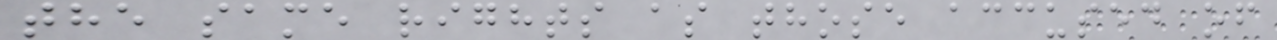the same rights as those accused of
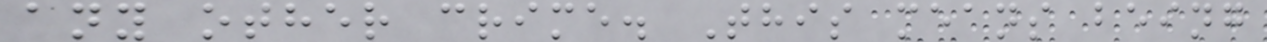any other crime. This means being
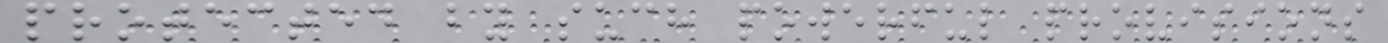protected by such powerful provisions
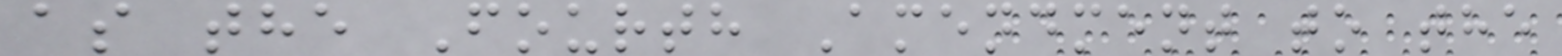as the Fourth Amendment to the
